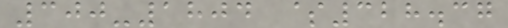300-1804 $328.37
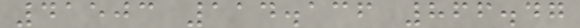41503 114.136 866.47
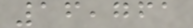16,761
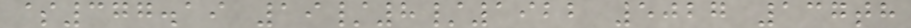$377.19 19/8/1922 5027 137th
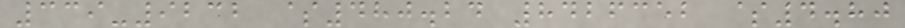339-9232 $480.24 8426352 $4.80
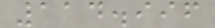114.996
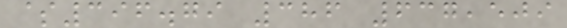$396.79 386 637,509
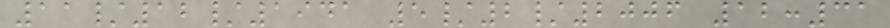11/12/1941 5/2/2006 12:31
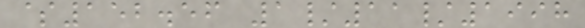$152.56 1/11/1998
